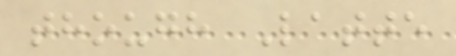though Latte
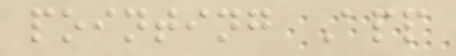pointing App
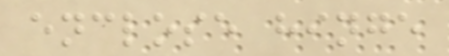enclose hinge
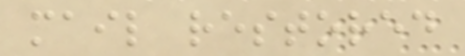mail restored
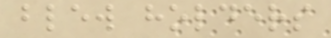blew holders
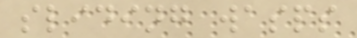sliding wasps
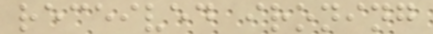received ironing
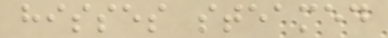hisses steamed
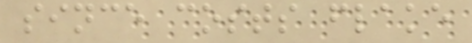since costs flake
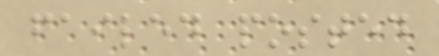failed posted
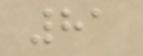81
